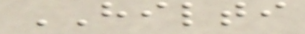HILTI
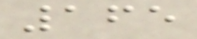165
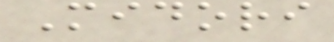Midori
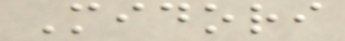Midori
